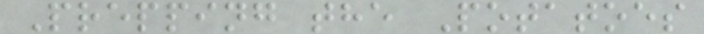Prepping the Potatoes
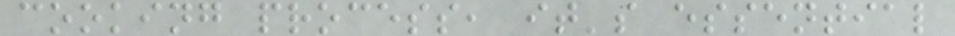cooking process, it's essential
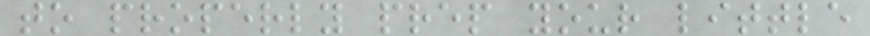to properly prep your little
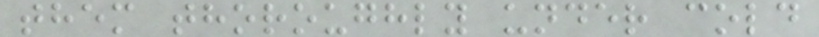them thoroughly under cold
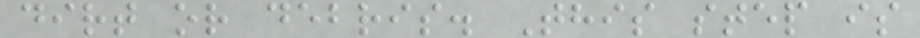dirt or debris. This step is
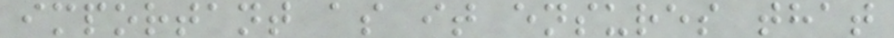important as it ensures that
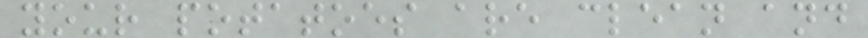your potatoes are clean and
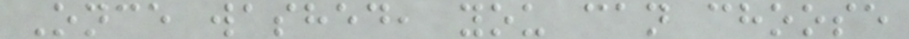Once washed, you can choose
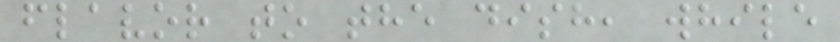flavor to the dish, while
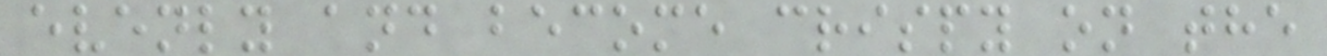evenly and become crispy on the
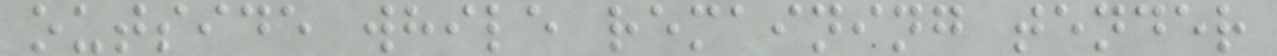outside while remaining tender
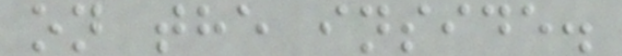on the inside.
